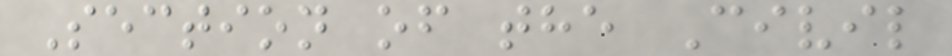Section of the Civil
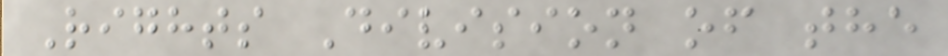Rights Division of the
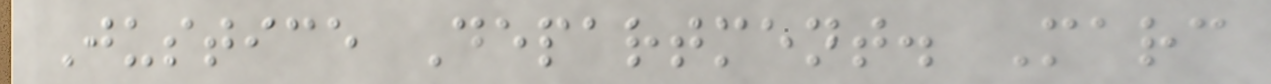Justice Department. Marc
